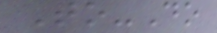To-Do
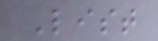List
